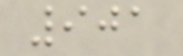901
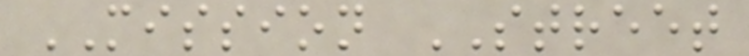MISSION STREET
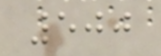500
